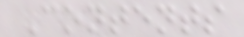Contents
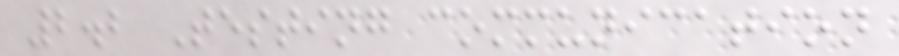2.2 Testing communication
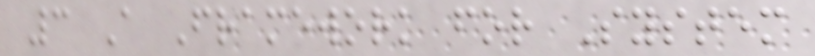3 A Framework for System
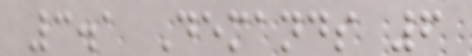3.1 Demands 6
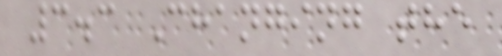3.3 Changing the
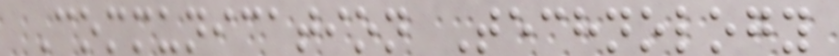Communication Technology
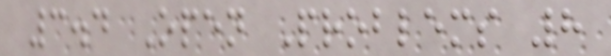3.4 Open Problems 8
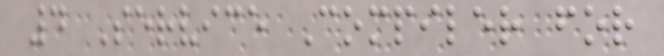4 Service Compiler for
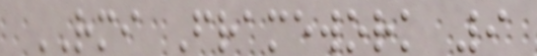RMI Framework 9
